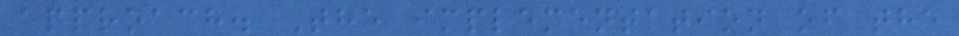approach. The implementation of the
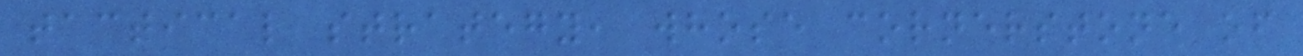tactical strategy, whose cornerstone of
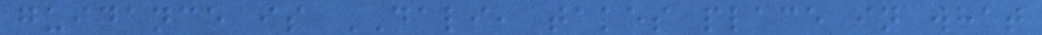guidance is DALI, takes place in what
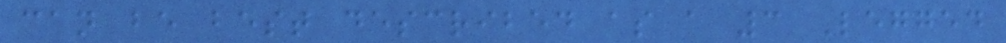can be best described as a 3 Legged
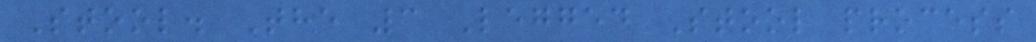Stool. The 3 Legged Stool process
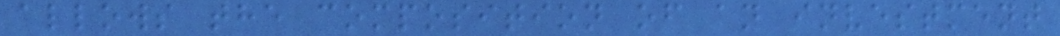allows the composition of an investment
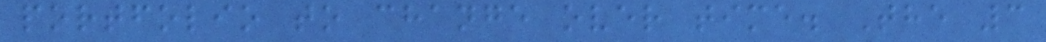portfolio to change over time. The 3
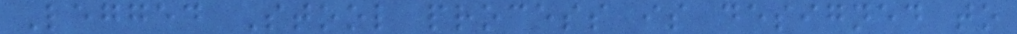Legged Stool process is designed to
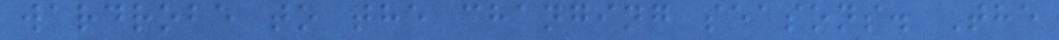wardrobe to the changing seasons. The
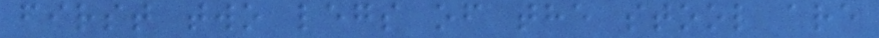first two legs of the stool are
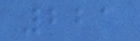221
